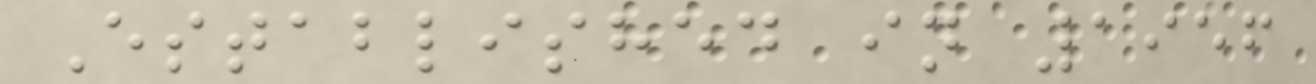Established in 1956
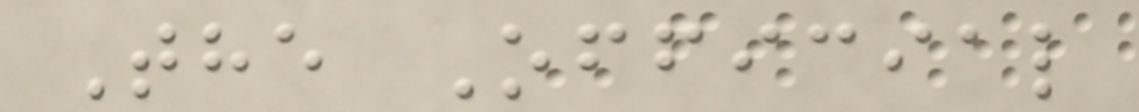The Official
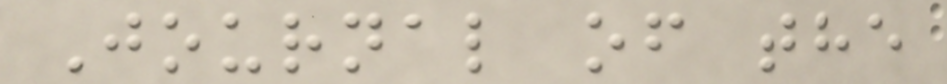Journal of the
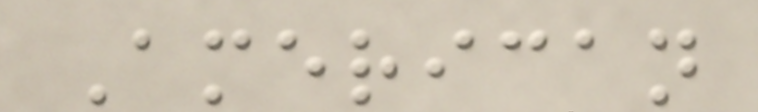American
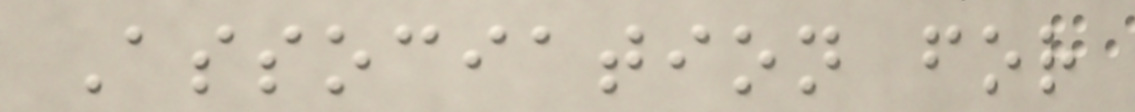Association for
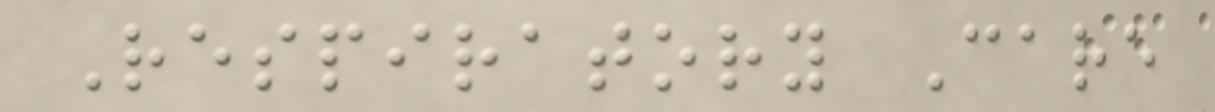Respiratory Care
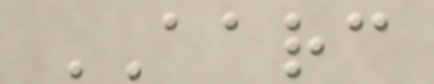AARC
